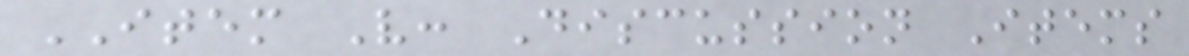ITEM V: Discussion Items
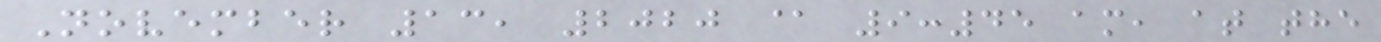November 13, 2020 @ 9:45 am, at the
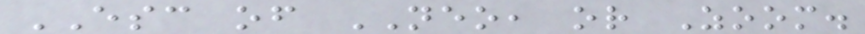ESC of NEO, or Zoom.
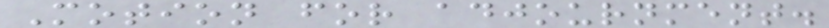Motion for adjournment.
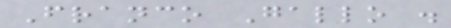Franco Gallo .
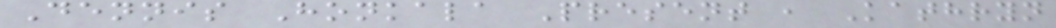Dennis Honkala Present , Kathryn
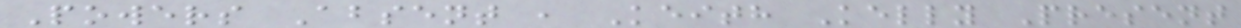Powers Absent , Keith Kelly Present
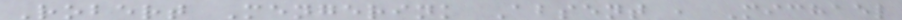Robert Mengerink Absent , Michael
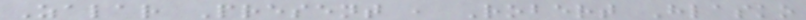Zalar Present , Robert Hlasko
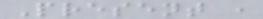Present ,
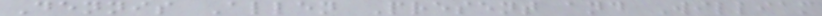Dennis Allen Present and William
